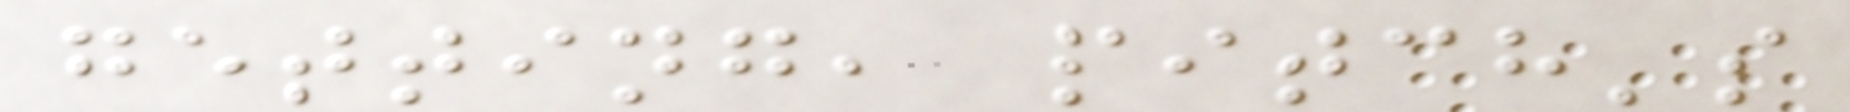getting, pitch's
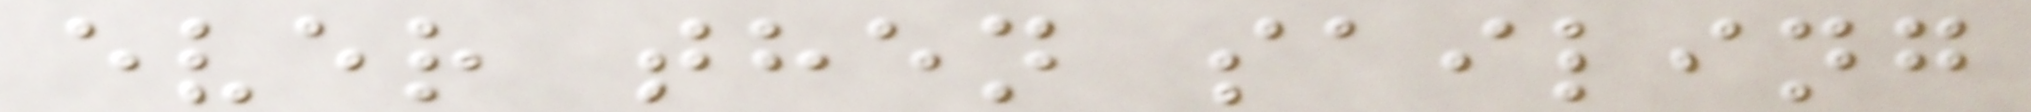ever then sailing
